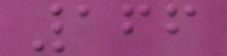166
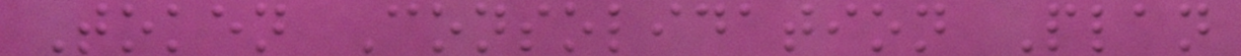Token Consolidation Plan
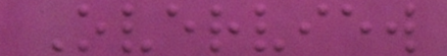Overview
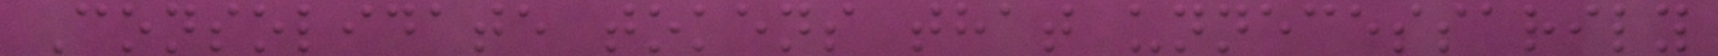Consolidate tokens that unnecessarily
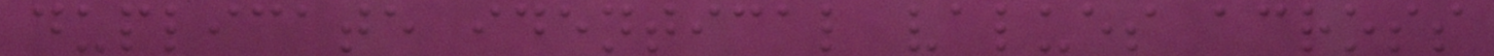duplicate identical values across
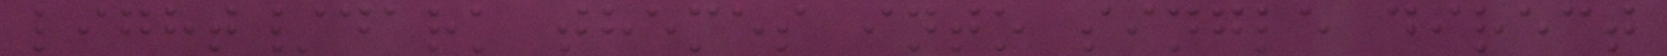light/dark themes into single direct
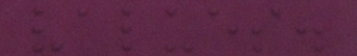values.
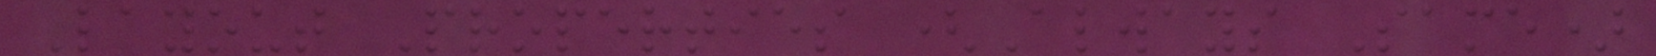Layout Properties (Always Same)
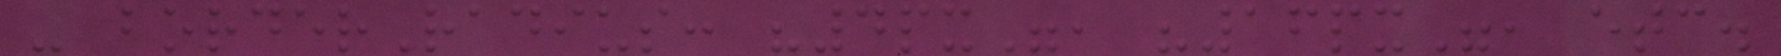- borderRadius: "4px", "16px", etc.
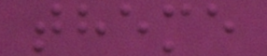theme
